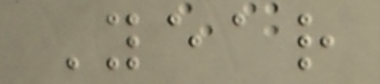Year
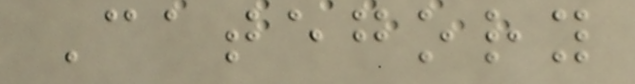Category
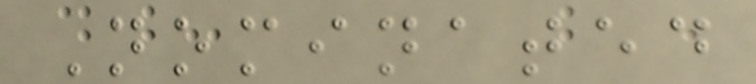Nominated
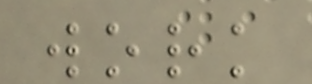work
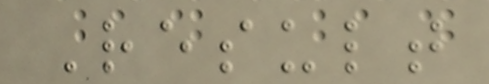Result
